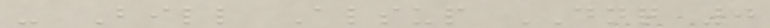- Bill Alsup DNQ 0
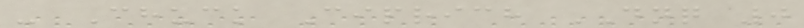- Chuck Ciprich DNQ 0
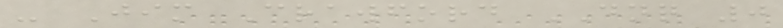- Jim Crawford DNQ 0
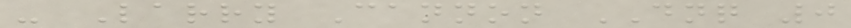- Larry Cannon DNQ 0
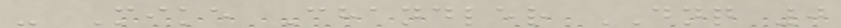- Mike Chandler DNQ 0
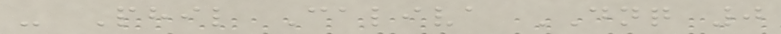- Phil Caliva DNQ 0
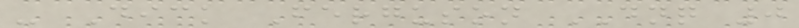- Dick Ferguson DNQ 0
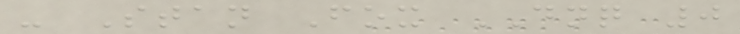- Stan Fox DNQ 0
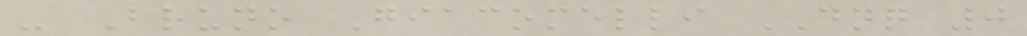- Bruno Giacomelli DNQ 0
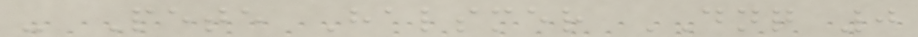- Pete Halsmer DNQ 0
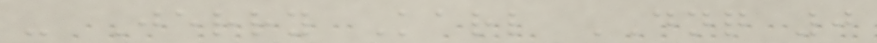- Jerry Karl DNQ 0
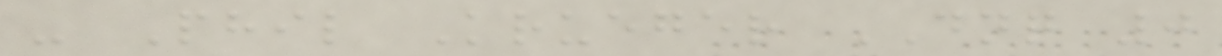- Phil Krueger DNQ 0
